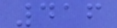416
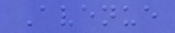Avenue
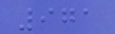971
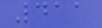411
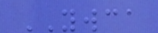YWCA
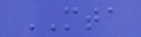MTA
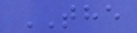THE
